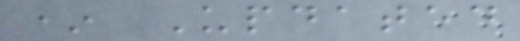* Updated
